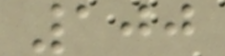100
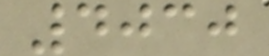4030
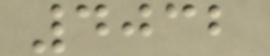4032
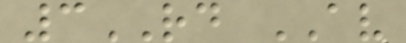3RD AV
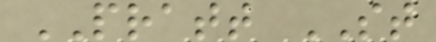PRATT ST
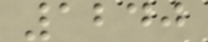1240
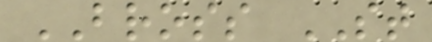BROSS ST
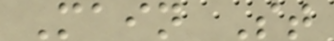Main St
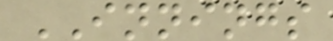INNINGS
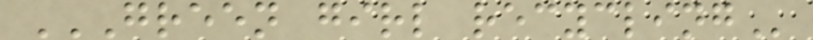GREEN GIRL RECYCLING
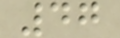47
